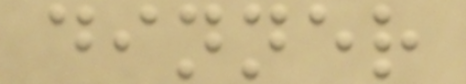dinner
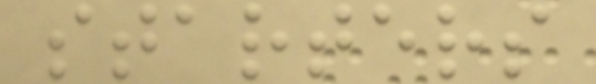starters
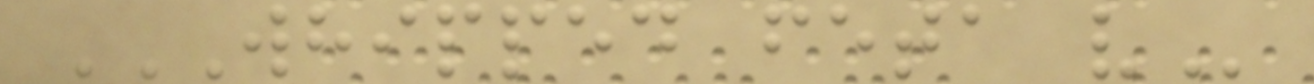WHIPPED FETA V
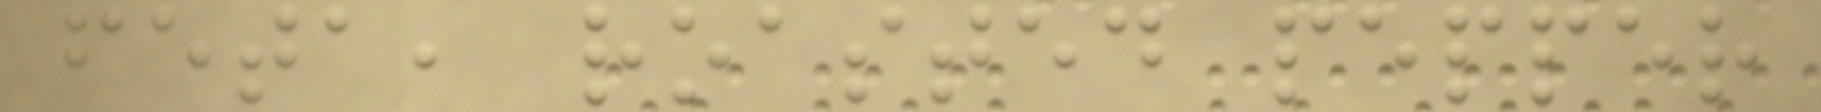feta, roasted pepper
